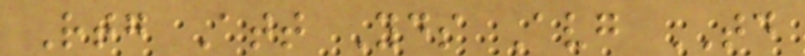Rtg Att Yds Avg TD
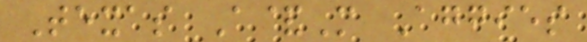Texas A&M Aggies
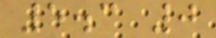5.3 0
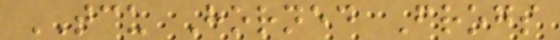TCU Horned Frogs
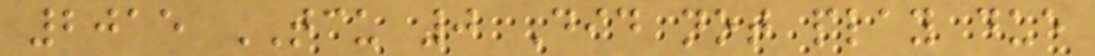2015 TCU 0 Did not play due
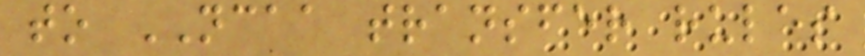to NCAA transfer rules
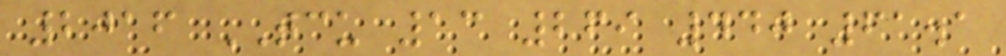2016 TCU 13 269 440 61.1
